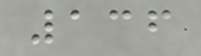136
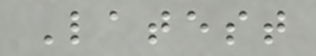Latest
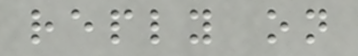reply on
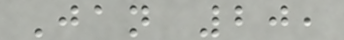Jan 20,
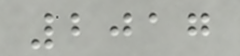2017
